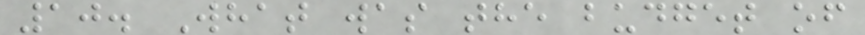10. What was the budget of
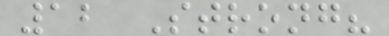12 Strong?
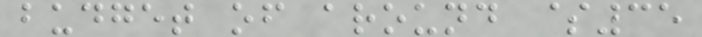budget of around $35
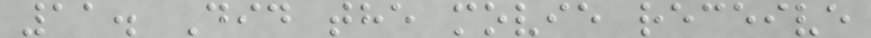11. Did the movie receive
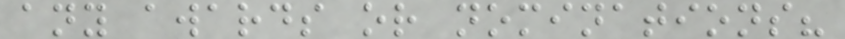any awards or nominations?
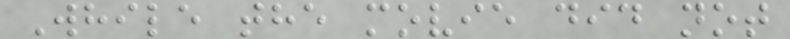While the movie did not
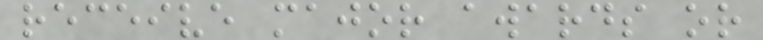receive major awards or
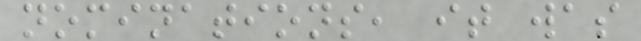nominations, it was
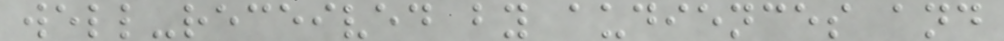well-received by audiences and
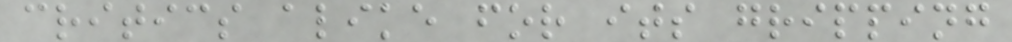critics alike for its gripping
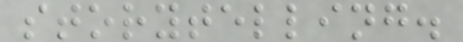storytelling.
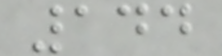144
